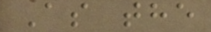As the
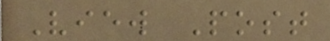View Post
